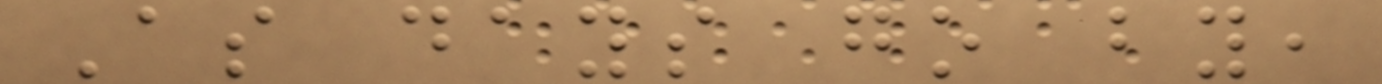As days go by,
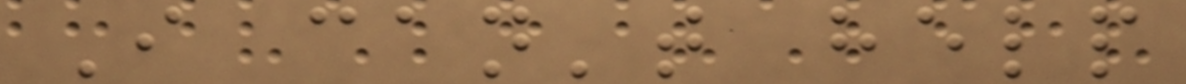I can't help
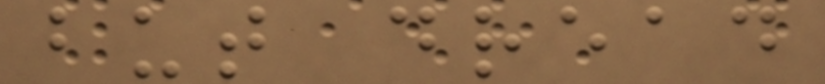but dread
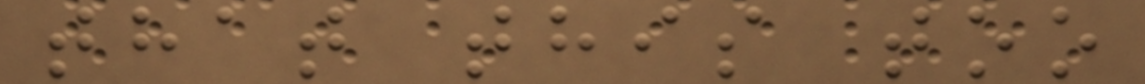that this too
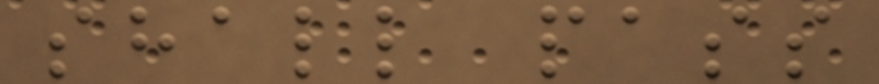shall pass
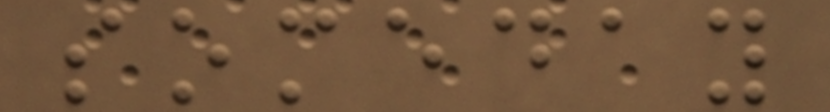someday
